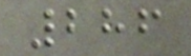286
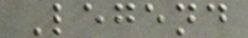Legend
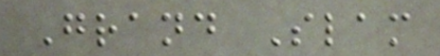Grand Slam
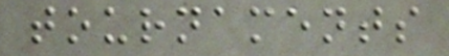tournaments
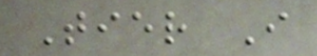Tier I
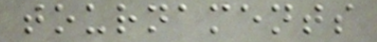tournaments
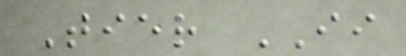Tier II
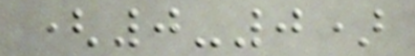(0-0)
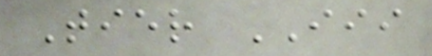Tier III
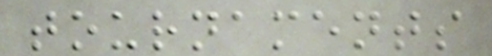tournaments
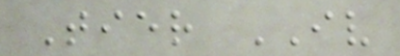Tier IV
